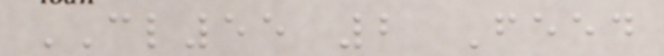CL55 2 Feed
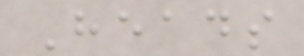Heads
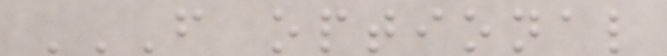F OPTIONAL
